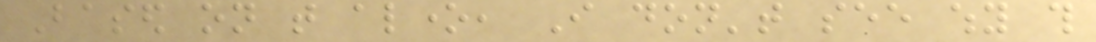Based on that alone, I don't see why this
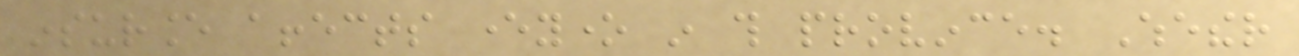insurance affects everyone in this province. Whether
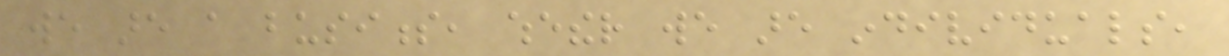we are a business, whether we are individuals,
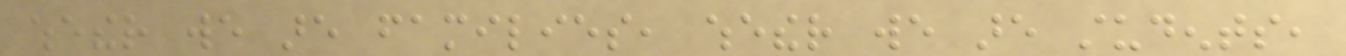whether we are families, whether we are students,
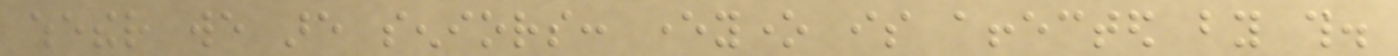whether we are seniors: everyone is affected by this.
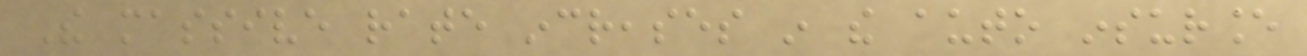The massive rate increases in the auto insurance
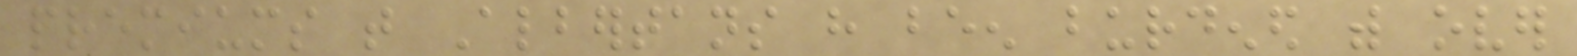premiums that Albertans have been burdened with over
